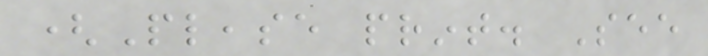(Please print. See
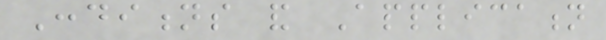Conditions and Application
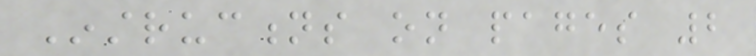Instructions on pages 2
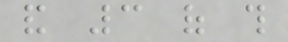and 3 of this
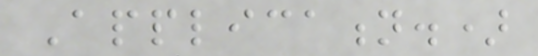Application.)
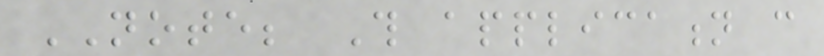NOTE; This application can
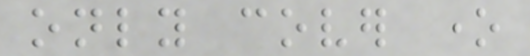only cover one
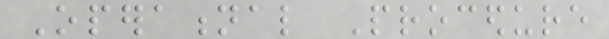Operational Procedure
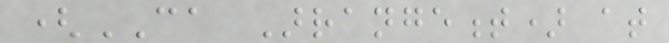(CA Arrangement) at
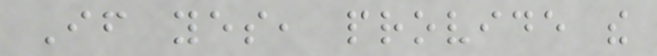If yes, provide the
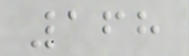168
